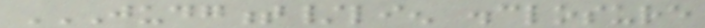JUDGMENT/LIEN DISCLOSURE
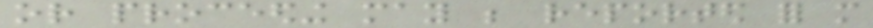or proceeding may be reported for more
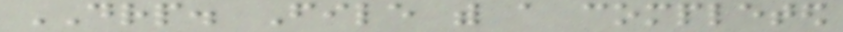DRP. File with a completed
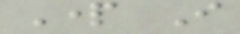Part I
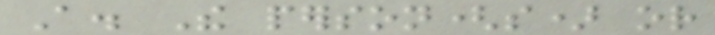A. The person(s) or
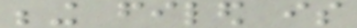being filed is
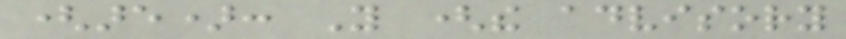(are): You (the advisory
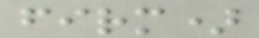firm)
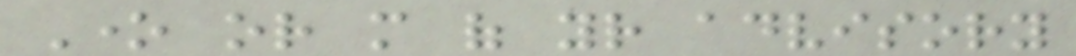One or more of your advisory
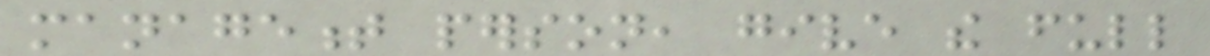management person, give the full
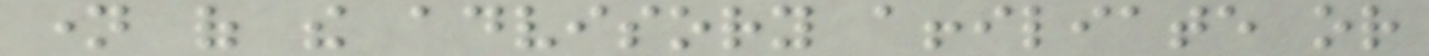name of the advisory affiliate or
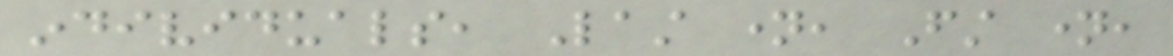individuals, Last name, First name,
